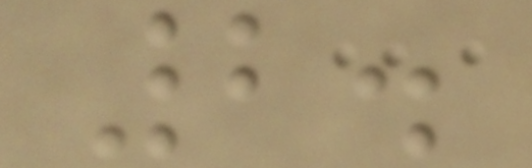2.
